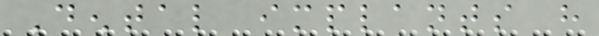Dental implants have
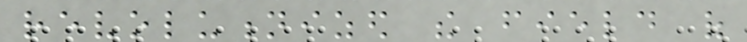revolutionized the field of
